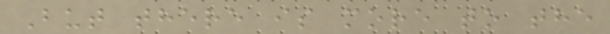But there is more to the
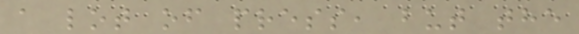a lot of press, but the
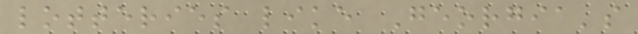lotteries like Georgia's
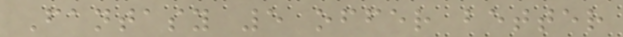Fantasy 5 offer better
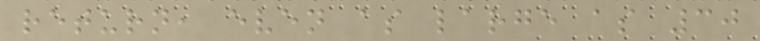return, even as large as 30
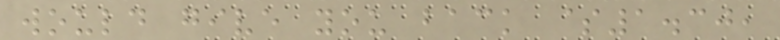would give you back $1.30,
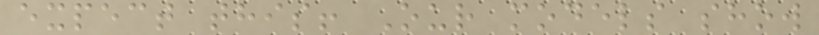expect this! Our models show
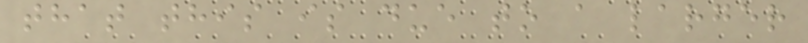that this is due to a larger
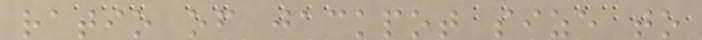ratio of jackpot size to
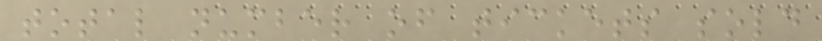total number of tickets sold
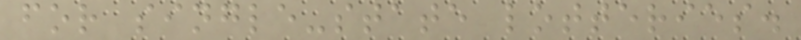for single-state lotteries.
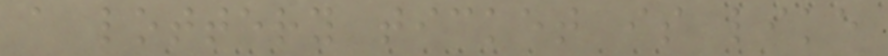a lottery ticket is like
